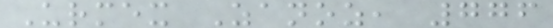Urmex Zanoz, 776
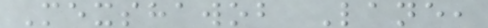Mexshawob Lane,
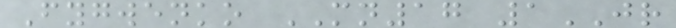Fygwenko MN17 1JR
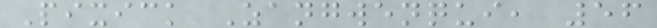Pixick Zangwenqui, 56
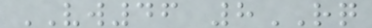VW46 8RQ
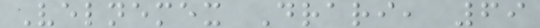Velnemex Drari, 69
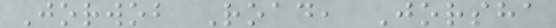Jorwob Road, Jorsha
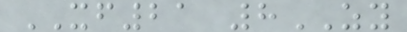XF21 8ZY
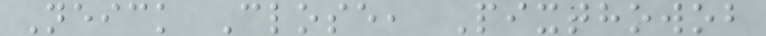Neick Close, Pixthowob
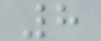8
